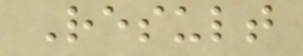Result
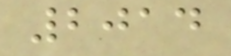2014
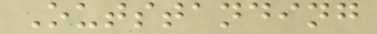Outstanding
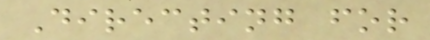Directing for
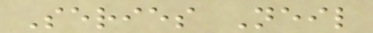Series Neil
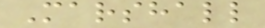Marshall
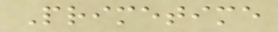Primetime
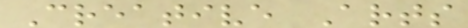Creative Arts
